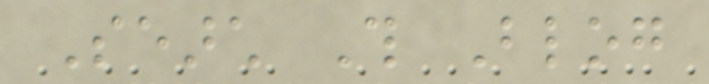Search This Blog
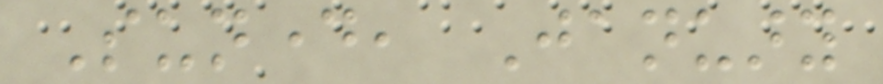Sunday, January
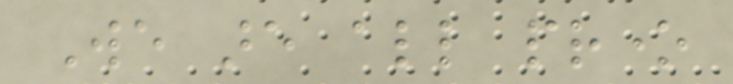We are all prone
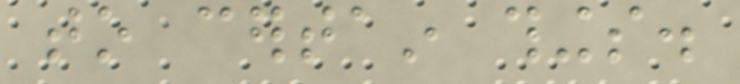to certain things.
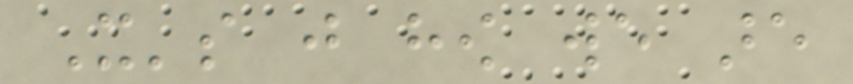It's just how we are
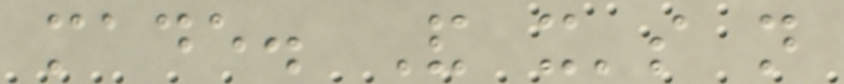made. And it's not
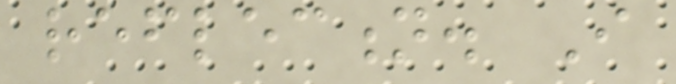reflection. I
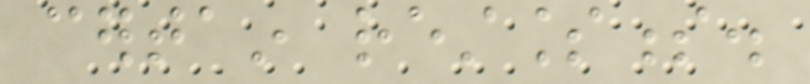certain restlessness.
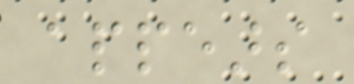appears
